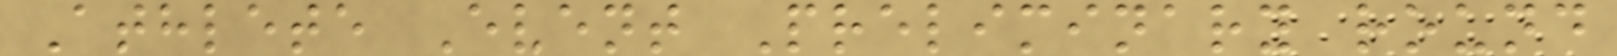Athlete Event Preliminary round
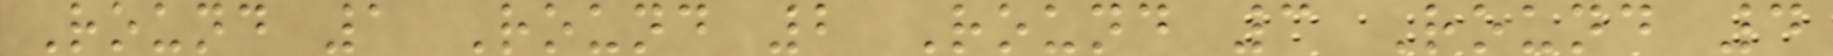Round 1 Round 2 Round 3 Round 4
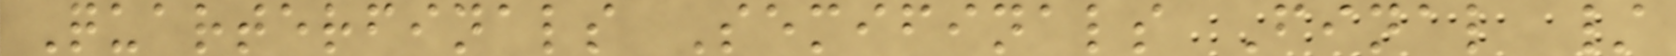Quarterfinals Semifinals Final /
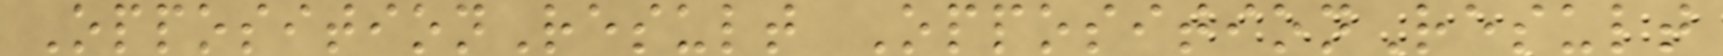OppositionResult OppositionResult
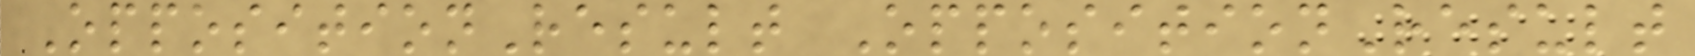OppositionResult OppositionResult
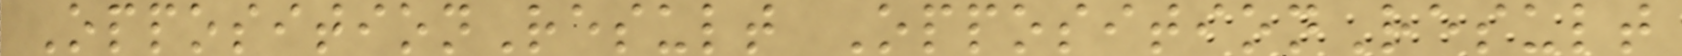OppositionResult OppositionResult
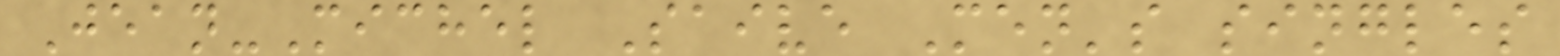Jean-Michel Saive Men's singles
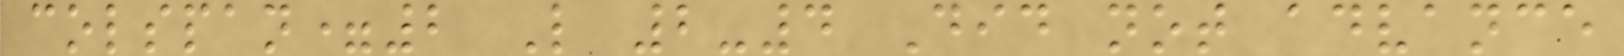colspan=2 L 2-4 Did not advance
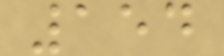154
